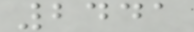2441
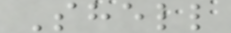Shell
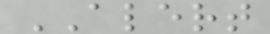ALERT
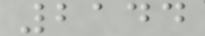2144
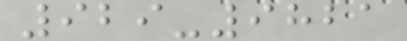929-9821
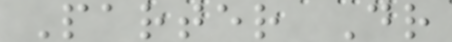Parter Dr
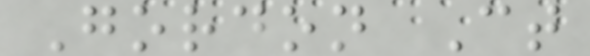Gordon Ct
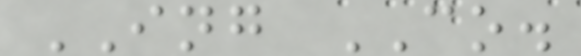ING CO.
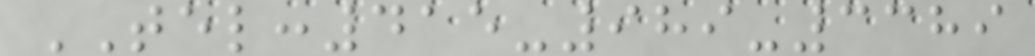TEL:415-989-3389
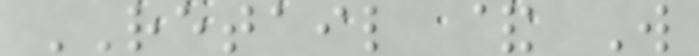RETAIL & W
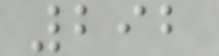292
